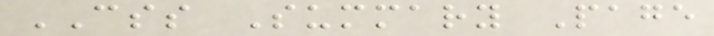CSS Summary Page
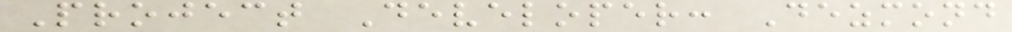Project Developer: Dezmond
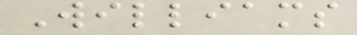Williams
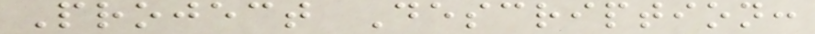Project Description:
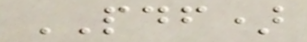PDF)
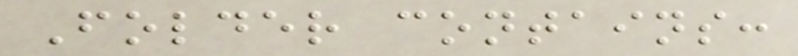Folder contains:
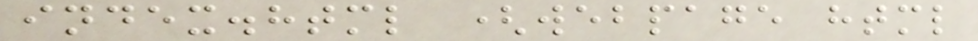index.html (webpage html
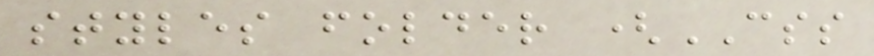styles folder (CSS
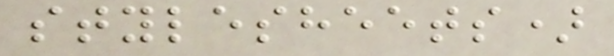stylesheets)
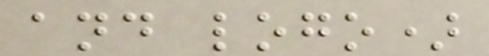and logo)
